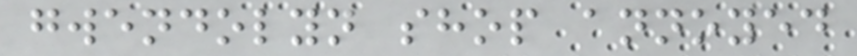gwendolyn shop annoyed
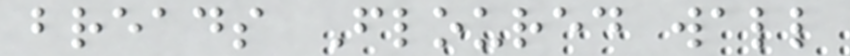breads Floured wall
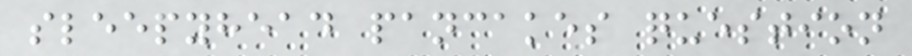sleepyhead pancakes question
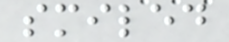smiled
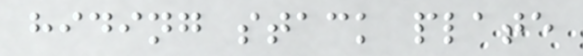hiding stack plate
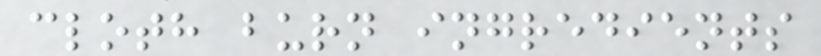cloth burn ingredients
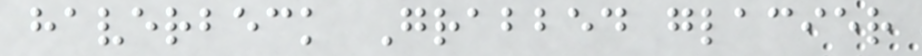haverbeck Grabbed glacier
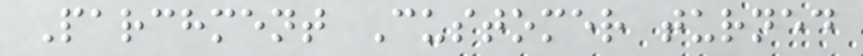Parchment Customer turned
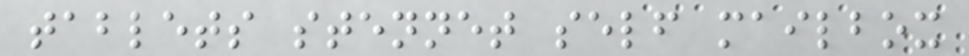tablets stennet self mailbox
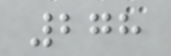278
